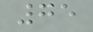75
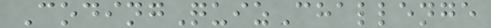CodingQuizChallenge
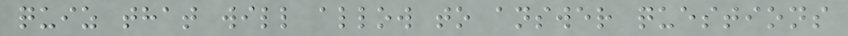quiz that will allow to answer questions
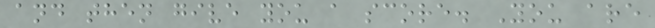and then give you a score. You are
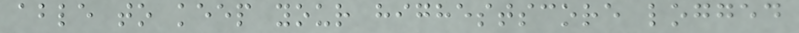able to keep your highestscore logged
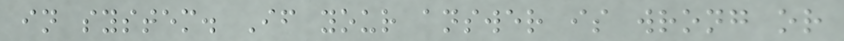in system. If your answer is wrong or
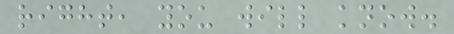right, you will know.
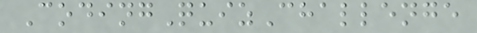CodingQuizChallenge
